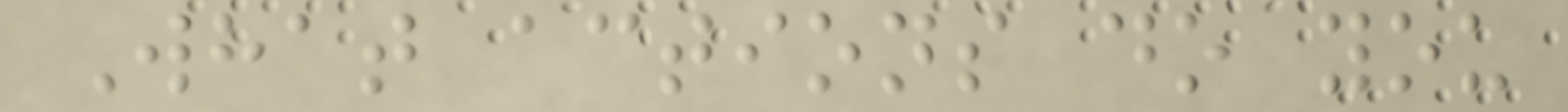What actions do you
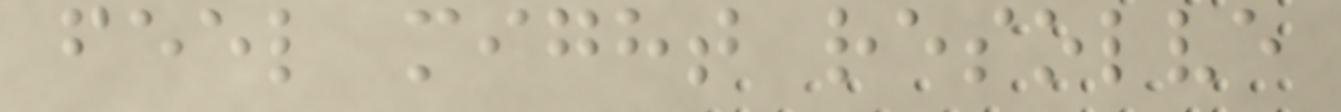feel might resolve
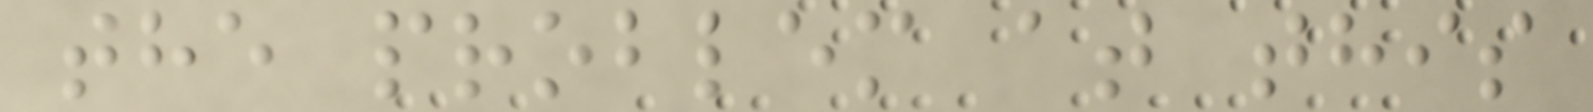the problem at this
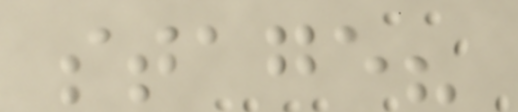stage?
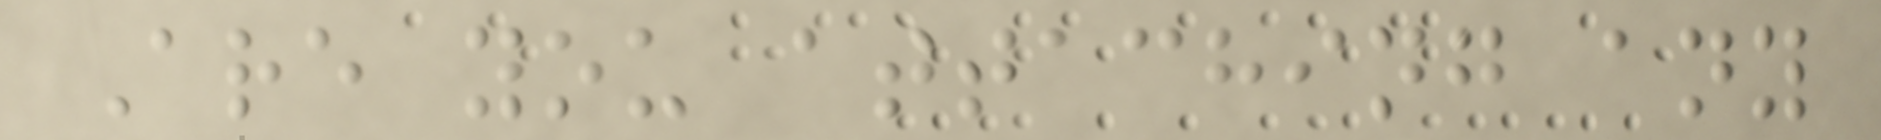Are you attaching any
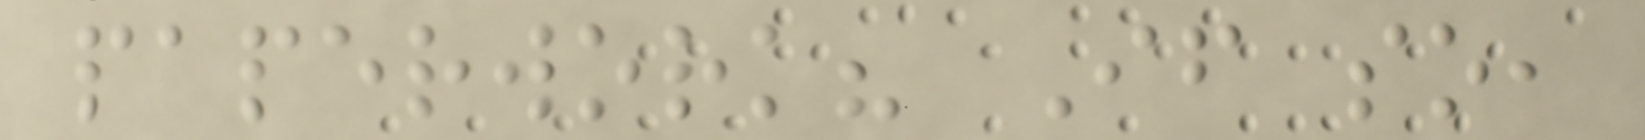paperwork? If so,
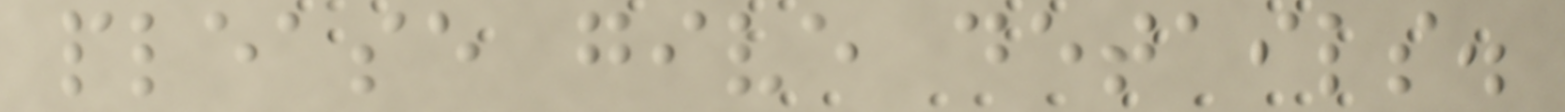please give details.
